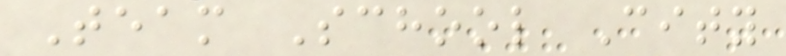Team School City
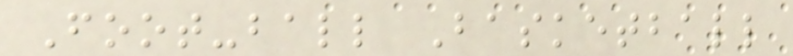Foot-ball Basketball
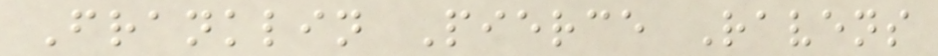Franklin Pierce Ravens
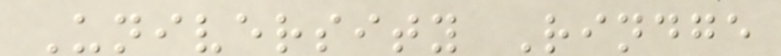University Rindge
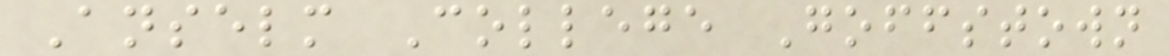Anselm College Goffstown
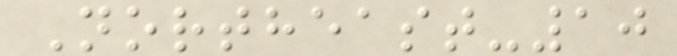Northeast-10
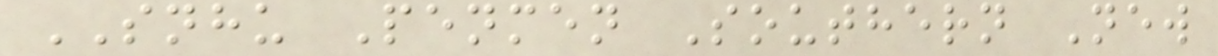SNHU Penmen Southern New
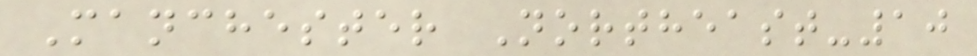Manchester Northeast-10
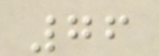76
